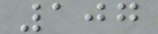107
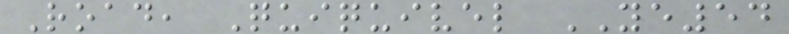Road, Quiquivel YE54
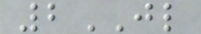2JL
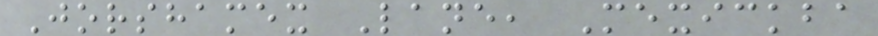Jorshamex Lane, Mexickba
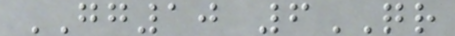GG10 6QR
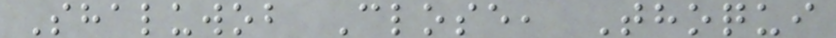Shaluwob Close, Thoqui
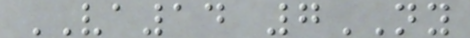VA14 7NY
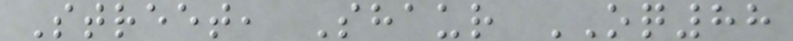Street, Shaur OQ88
